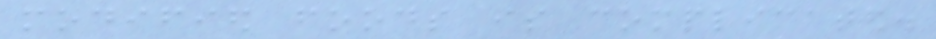modified foods is complicated.
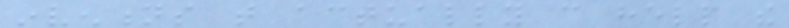inventions that actually can help the
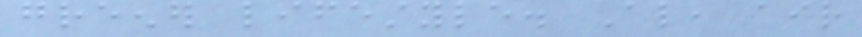greener lifestyle. Also, air
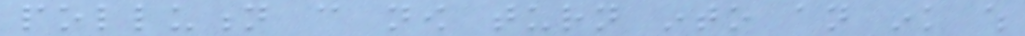pollution can now turn into an ink which
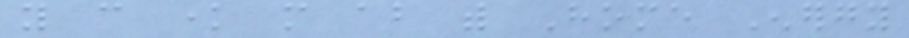you can know more about with Home Energy
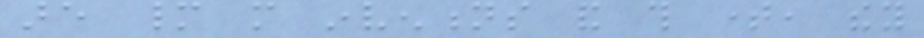are many more inventions and this time, they
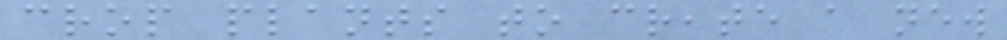crop plants to create a new
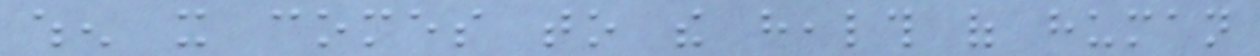when it comes to the health of human
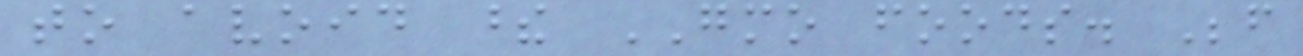to avoid these GMO foods. Before
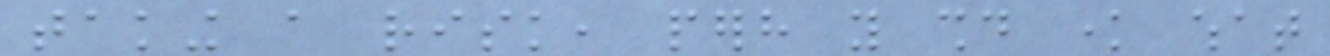taking a risk, perhaps you should know what
